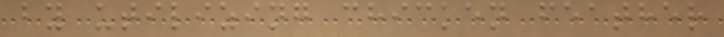by utilizing chicken feather
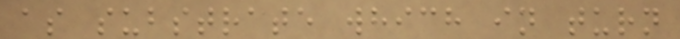as substrate which in turn
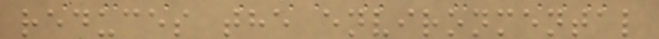reduces the environmental
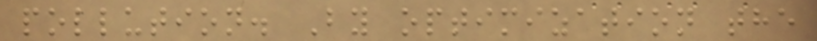pollution. By optimization the
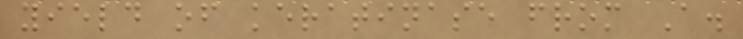yield of keratinase from A.
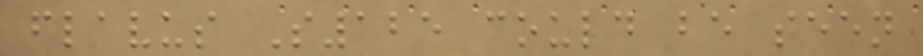flavus S125 could be seen
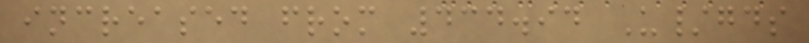increased from 434.94 U/gds
